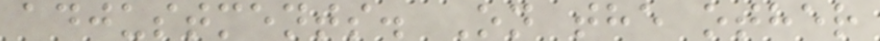adjustments. On the other
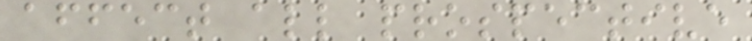affect all prospective
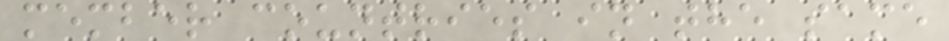member countries in the same
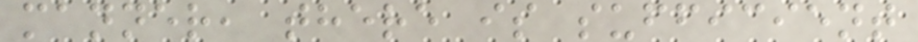manner, there is sufficient
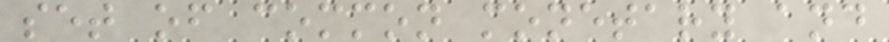set of common monetary and
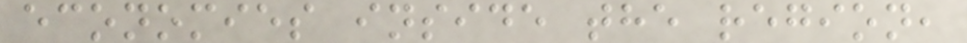economies inside the region,
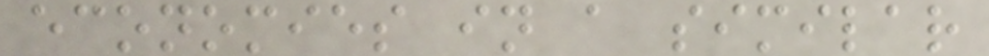economies in a similar
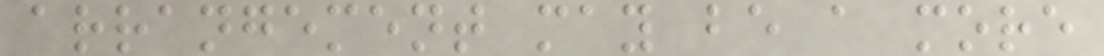arrangement may be a more
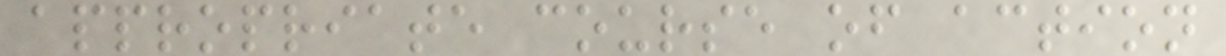appropriate course of action
